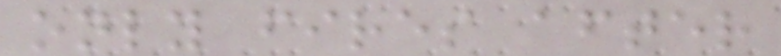only fires after
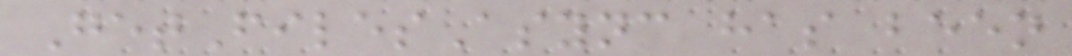GetFilesAsync has been
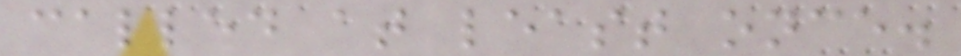called at least once.
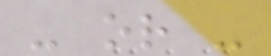- or -
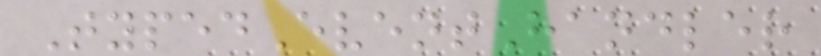TypedEventHandler
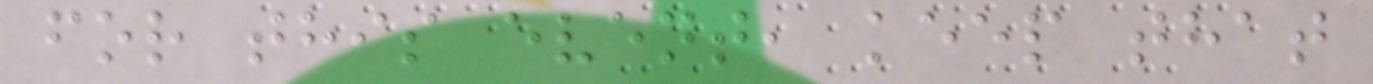for this event, keep that
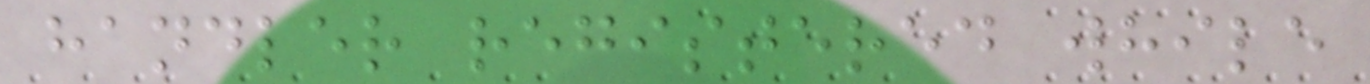handler registered while
